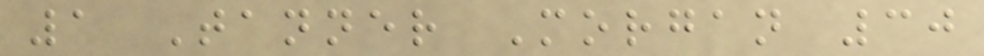1 Tanner Morgan 30
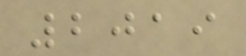2019
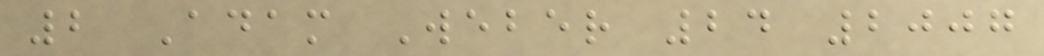2 Adam Weber 24 2007
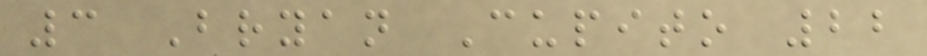3 Bryan Cupito 22
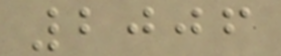2006
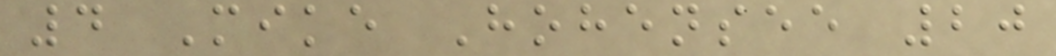4 Mike Hohensee 20
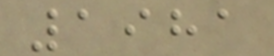1981
